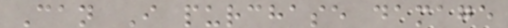Can I purchase damage
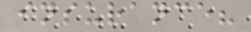insurance?
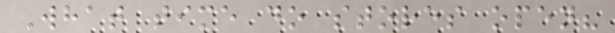What time do stores open?
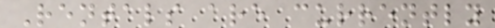Rentals are currently
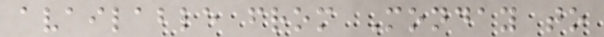available from Monday to
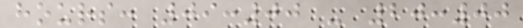hours: 09:00 - 20:00
